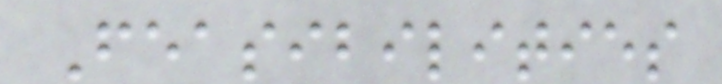Feasibilities
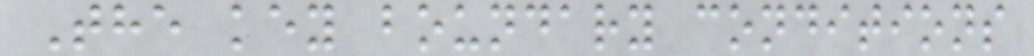The key boundary conditions
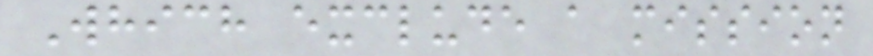Which exclude a mission
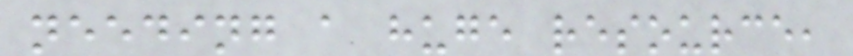needing a huge resource,
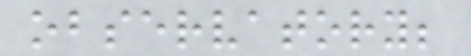observatory;
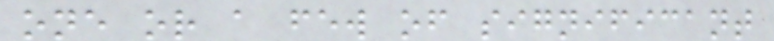one or a few of significant
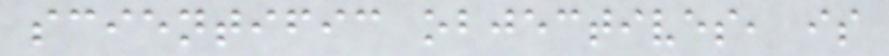scientific objectives, is
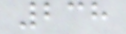238
